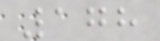178
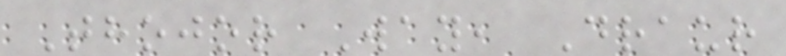Thojor Way, Draur
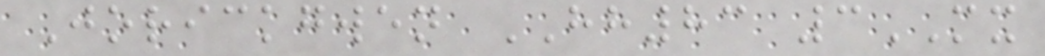Jorickgwen HH83 3MX
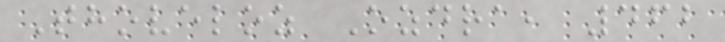Thoveloz Ozdra, 462
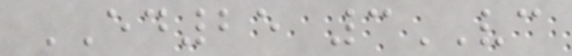ED25 3VC
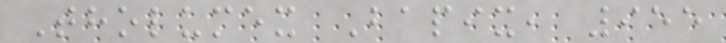Tholumex Bapix, 955
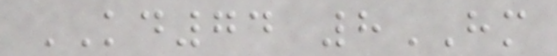KD74 8HM
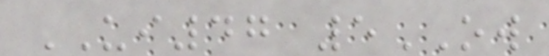UI47 5OW
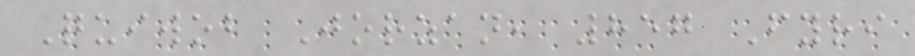Quiwob Jorzan, 857 Fyri
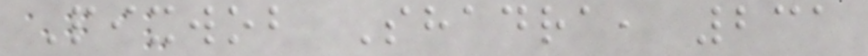Pixwob Shadra, 231
